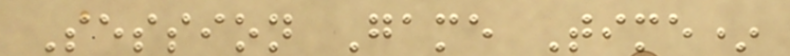Session Game Time*
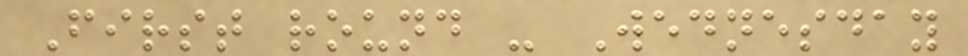First round - Wednesday
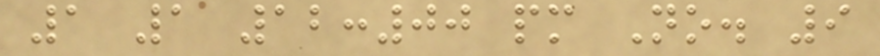1 1 12:00 pm No. 9
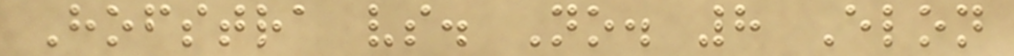Hofstra vs. No. 8 Elon
